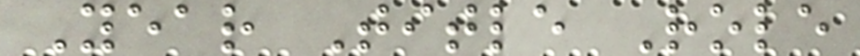Year Title Role
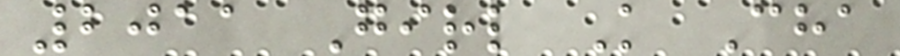2011 Girl K Cha
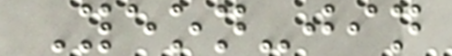Yeon-jin
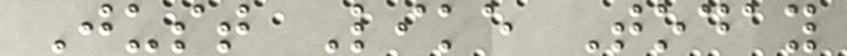Just Like Today
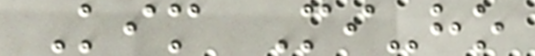Kim Mi-ho
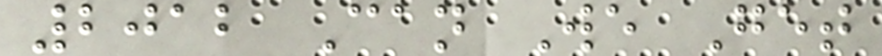2012 Can We Get
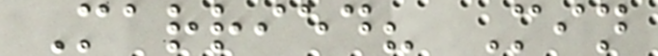Married? Min
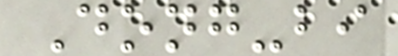Dong-bi
